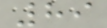89
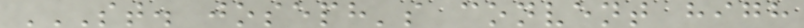ST. JOSEPH'S CONVENT HIGH
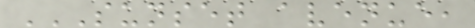SUNSET AVENUE,
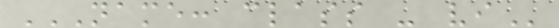NAME: CLASS - VI
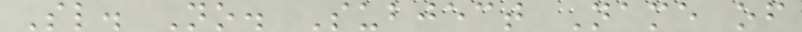Sl. No. Subject Name of
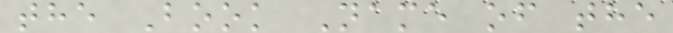the Book Name of the
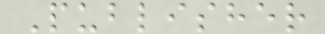Publisher
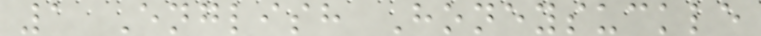1 English Honeysuckle
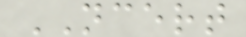NCERT
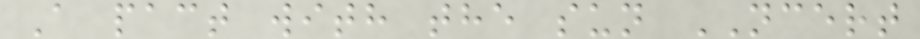A pact with the sun NCERT
